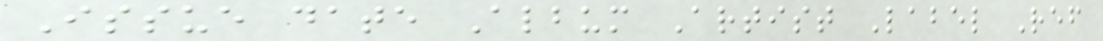Issue date Album Artist Label Ref
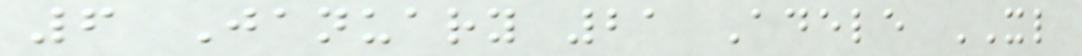6 January 21 Adele XL
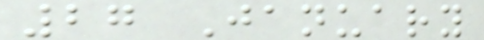27 January
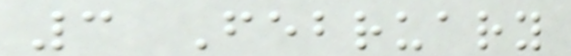3 February
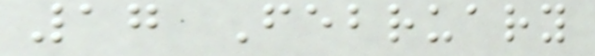17 February
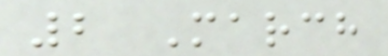2 March
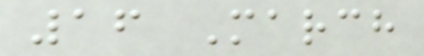16 March
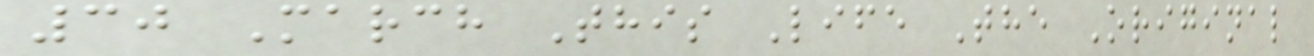30 March This Life The Original
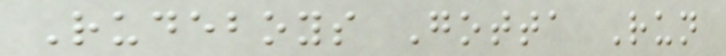Rudeboys Gotta Run
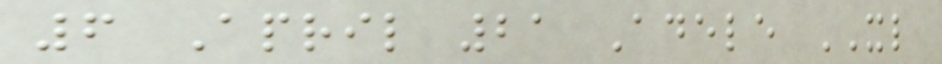6 April 21 Adele XL
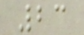23
